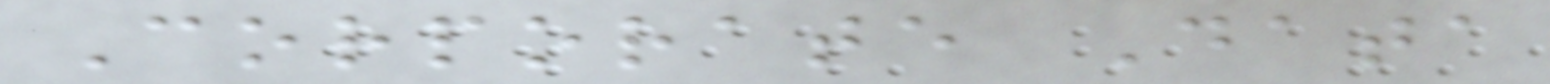Corporate Data
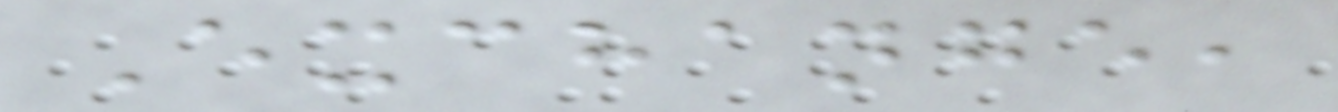Exchange,
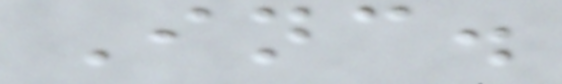Inc.
